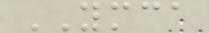YMCA
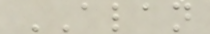ALAN
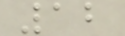12
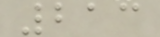213
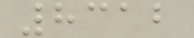8312
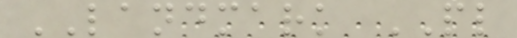LANDMARK PL
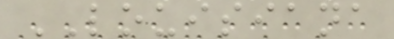LOUISIANA
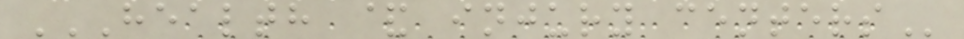HEALTH & INJURY CENTERS
